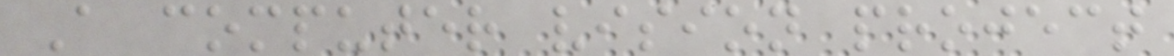A computer vision project
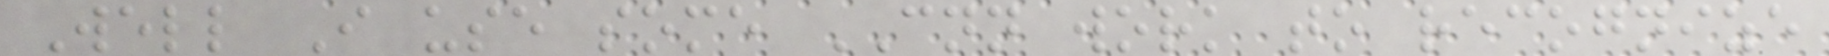Well I use some CNN work to recognize
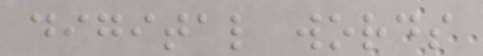digital words
